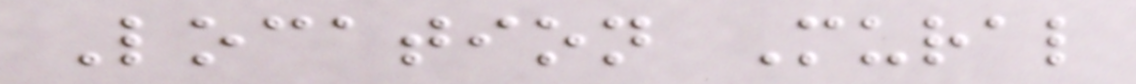Location Mural
